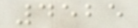4525
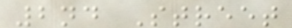2nd Street
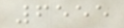6555
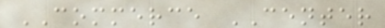COMMERCE CENTER
